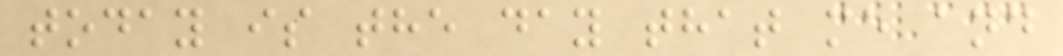today is the day that me and
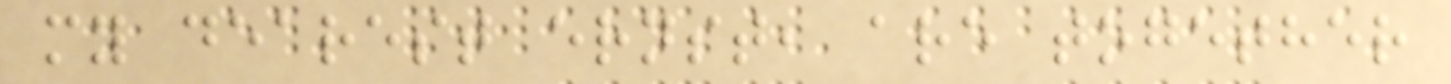my dearest ernst, are together
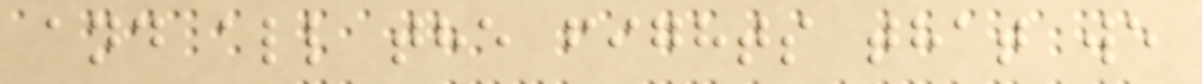and all the fights that we
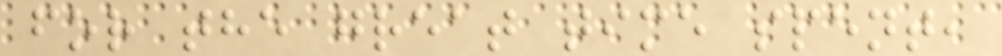for the great time spent,
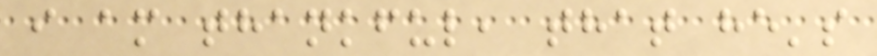i am thankful, that he's
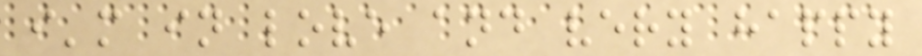i'm in love and very happy
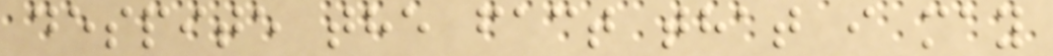despite the fact that i may
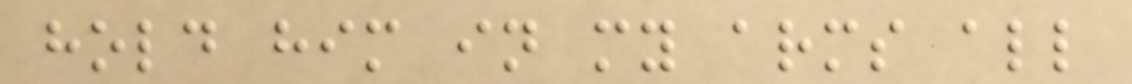hold him in my arms all
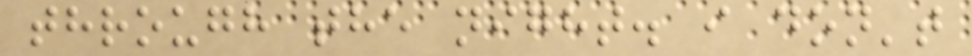through the night. i don't
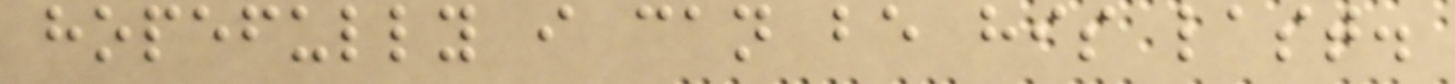hopefully i can be his last.
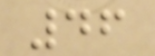46
